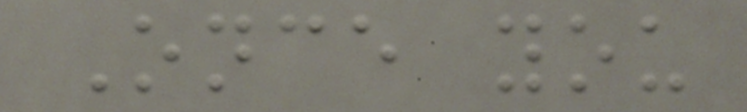Once you
